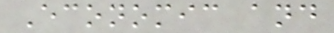Economic and
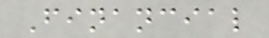Financial
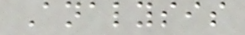Analysis
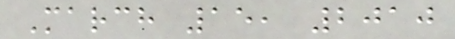March 15, 2010
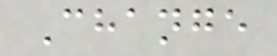Change
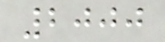2000
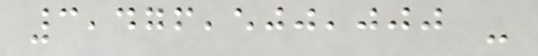3,476,500,000 -
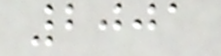2001
